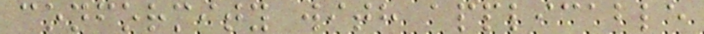conformity with applicable
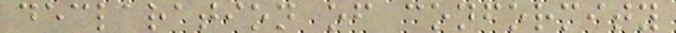declaration of conformity
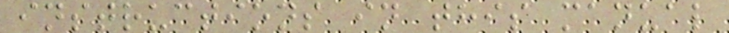instructions in this manual
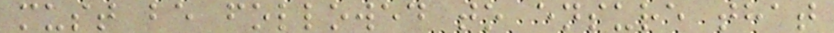must be followed to ensure that
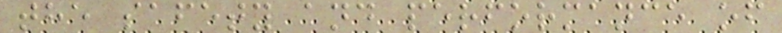the safety and performance of
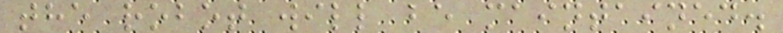the robot will be maintained.
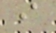i
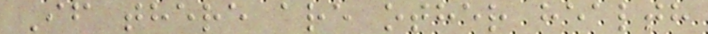If there are other health
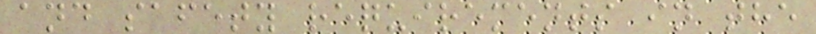and safety requirements in the
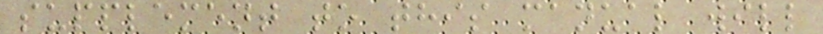supplement to this manual will
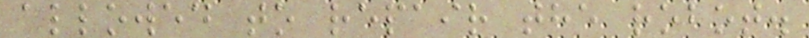allowed to repair the robot.
